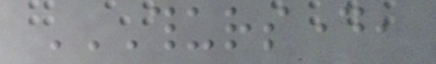THURSDAY,
